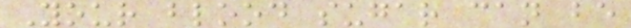Your blood sugar can be
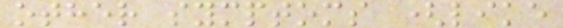other symptoms (like
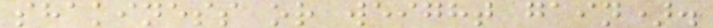shakiness or weight gain).
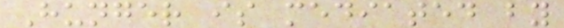Hunger is mediated by
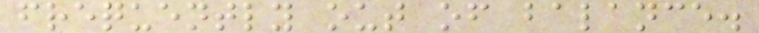frequently out of balance.
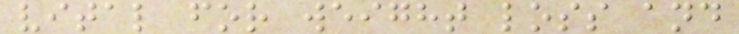vital for weight loss and
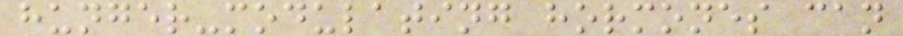hunger-modulating hormones can
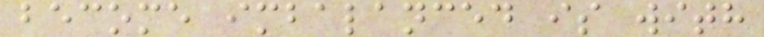become imbalanced is with
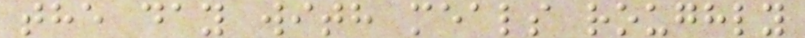the day with meals roughly
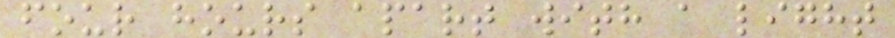four hours apart with a light
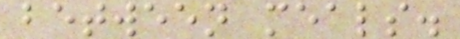between meals.
